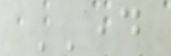DAY
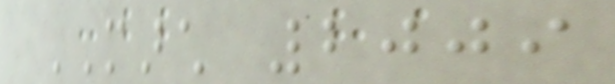MARCH 2009
